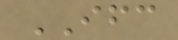IFC
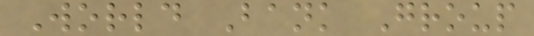World Bank Group
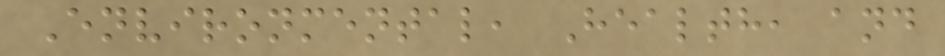Environmental, Health, and
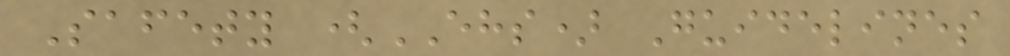Safety (EHS) Guidelines
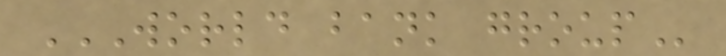WORLD BANK GROUP
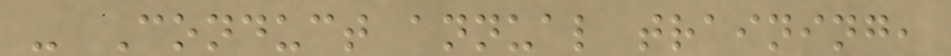- Conduct annual training,
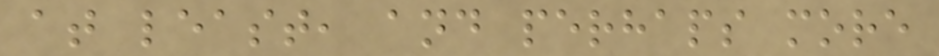at least, and perhaps more
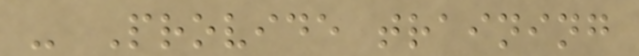- Provide training
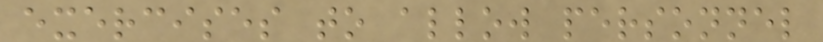exercises to allow personnel
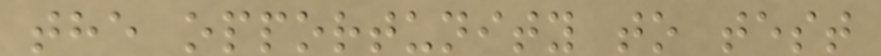the opportunity to test
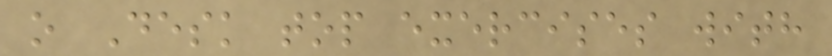o Desk top exercises with
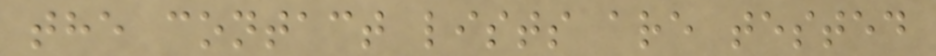the contact lists are tested
